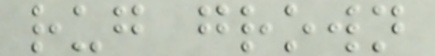rug grown
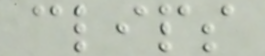clips
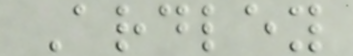Ardley
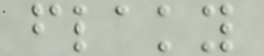flaky
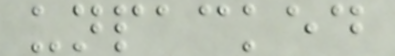unpacked
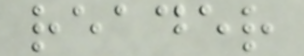reader
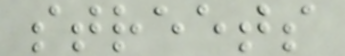streets
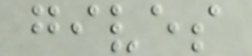gives
